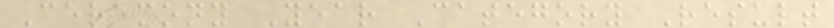Ceremony Year Category Result
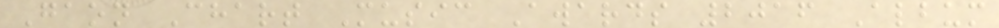Gaon Chart Music Awards 2016 Album
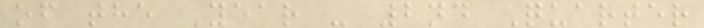of the Year - 2nd Quarter
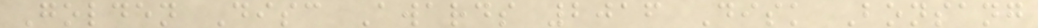Golden Disc Awards 2016 Disk Bonsang
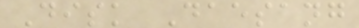Disk Daesang
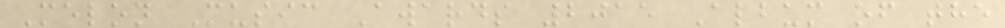Melon Music Awards 2015 Album of the
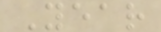Year
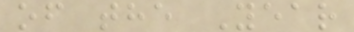of the Year
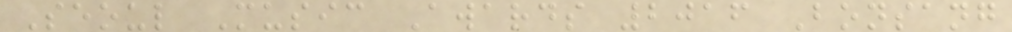Seoul Music Awards 2016 Bonsang
